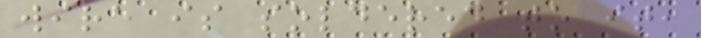wire is soldered to it,
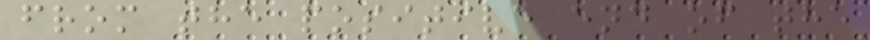from the positive end of the
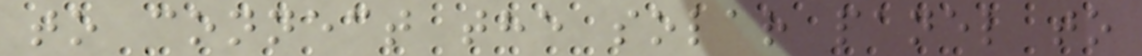to connect the solar panel to
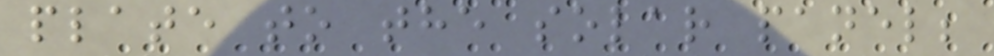plate to the solar panel;
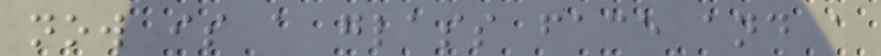now is a glass face and a
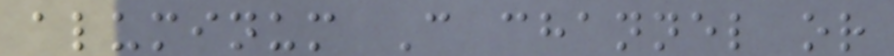aluminum C channel or
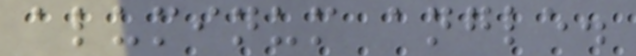aluminum angle.
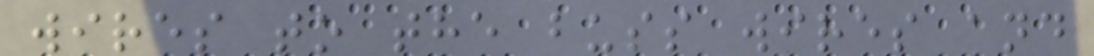wires to the buss wires and
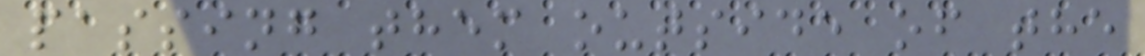passing them outside of the
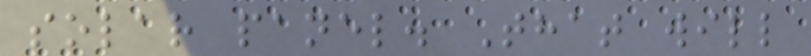solar panel. That will
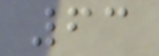63
